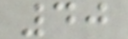40
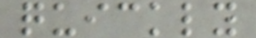quickly
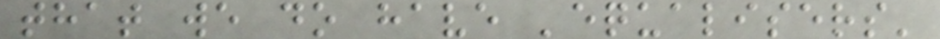that we do have 'equalisers'
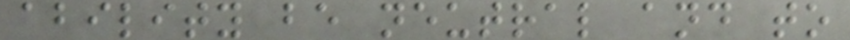ability be neutral and to
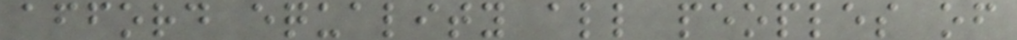afford equality all peoples of
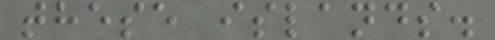these islands.
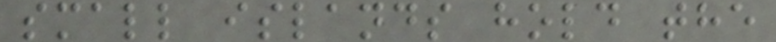small islands hold the
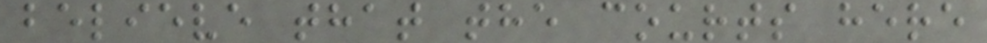believe that the courts here
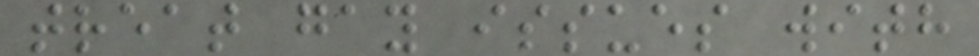treat gay issues with
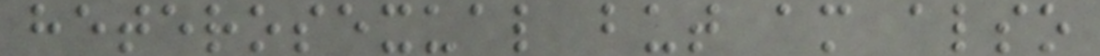heterosexual but am also
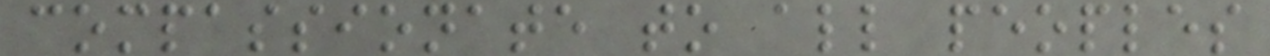compassionate to all peoples
